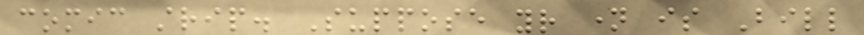comic strip. Suppose your name is Bill
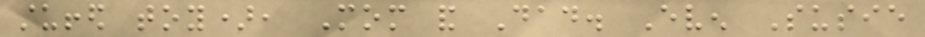stuffed toy), Mom and Dad. Even Susie
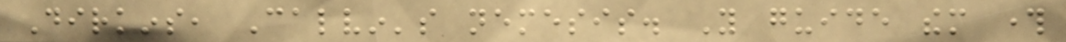Dirkins, Calvin's nemesis. You guide them through
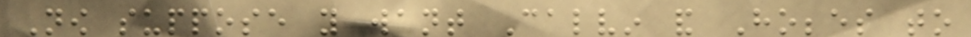Now suppose you want Calvin and Hobbes to
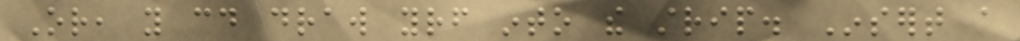Or, you could draw yourself into the strip. Insert a
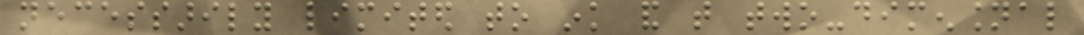necessarily limited to ink and that two-dimensional
